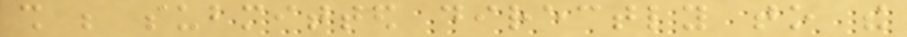shall be submitted directly to the
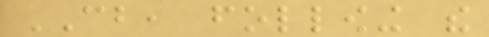CB, following the
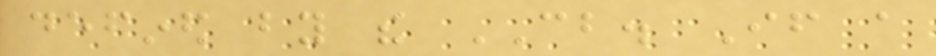defined by the CB. If a
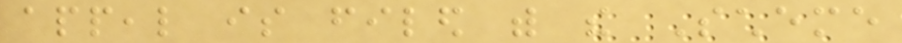appeal is filed with the Scheme
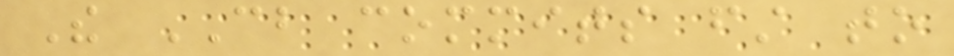The CB commits first to
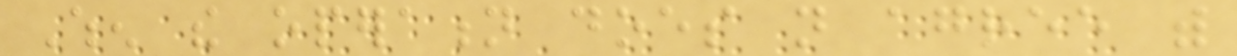When the operation does not agree with
